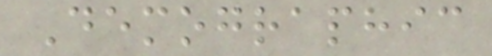Demographic
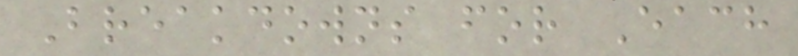Breakdowns for Each
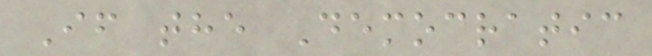If the Democratic
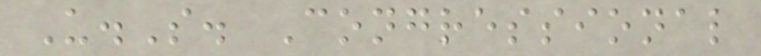U.S. Congressional
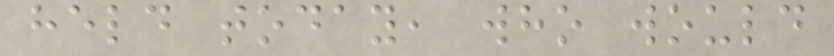held today, who would
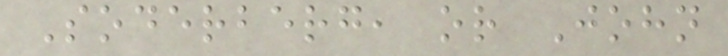Soderberg, or John
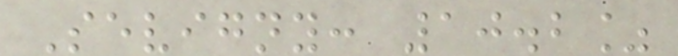Sevigny: 10.2%
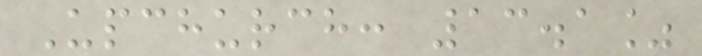Upchurch: 13.1%
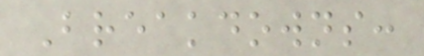Breakdowns:
